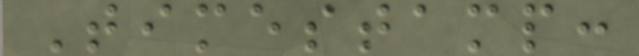Timestamp:
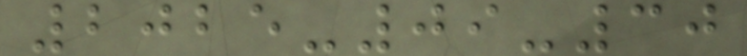2025-09-30
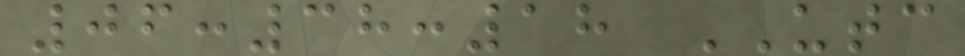06:38:18 UTC
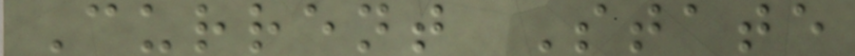Current State
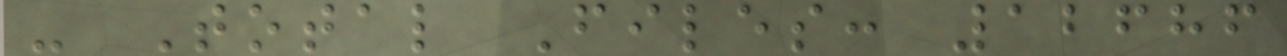- Total Files: 12686
